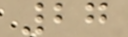27
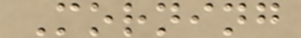Morning
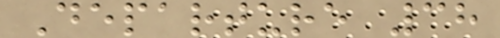Departure 38
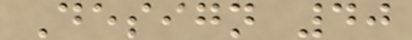Design 40
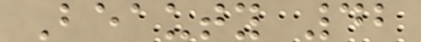Beauty 42
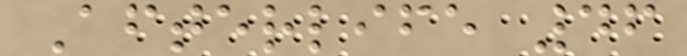Afterlife 46
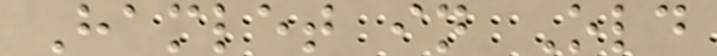Hamlet in Old
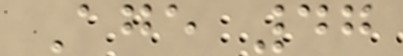Age 47
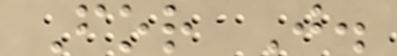For J.
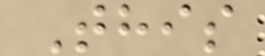This
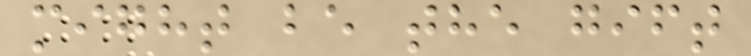might be the gift
